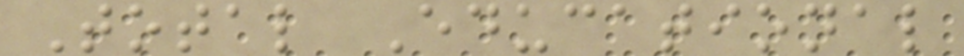Total Educational
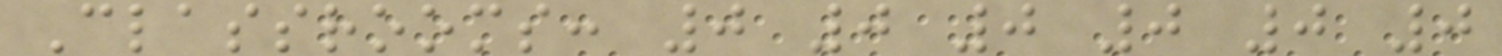Classrooms: 0 0 0 0 0 0
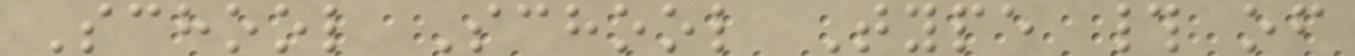School School Type # of
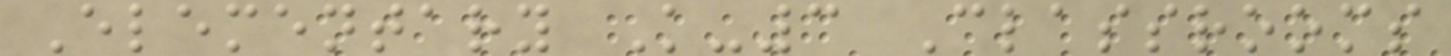Elementary K-3 Classrooms
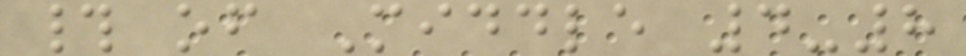# of Middle 4-8
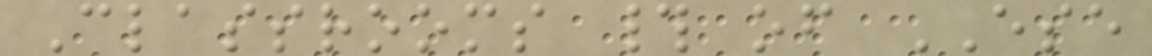Classrooms # of ESE
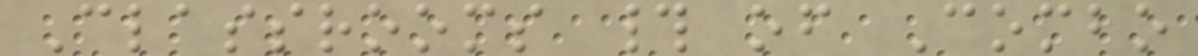Classrooms # of Combo
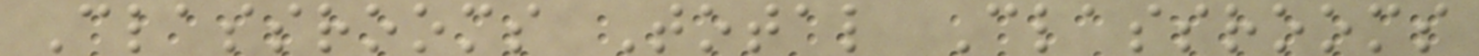Classrooms Total Classrooms
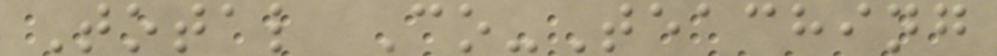Total Co-Teaching
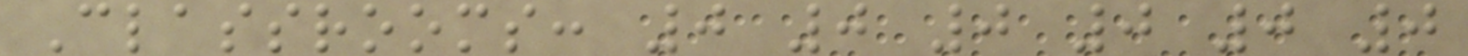Classrooms: 0 0 0 0 0 0
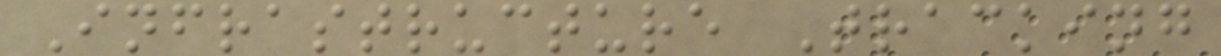Infrastructure Tracking
